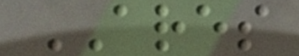ARES
